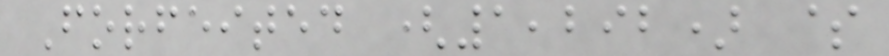Forfeited (1,292) $
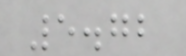5.72
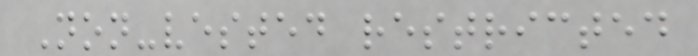Non-vested restricted
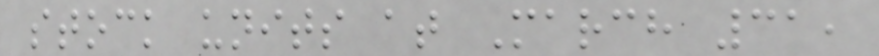stock units at March 31,
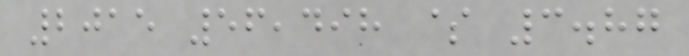2015 56,498 $ 3.87
